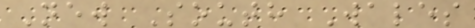New South Wales
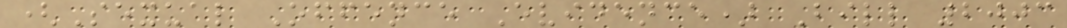(Sexual Offence Evidence) Bill 2003
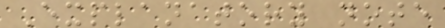Explanatory note
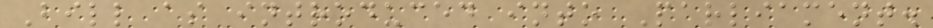Bill as introduced into Parliament.
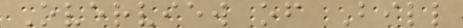Overview of Bill
